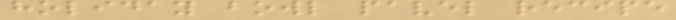holiday bowl pavel recipe
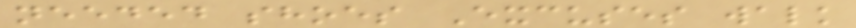needed shoes Excuses walk
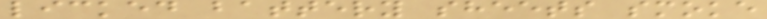licked battery sheets smoke
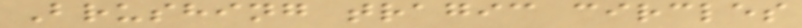Brushing tragic circles
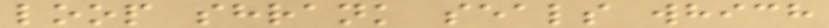loop shrank seals which
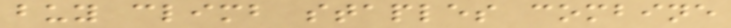buy climb staples combine
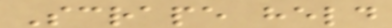Scrape held
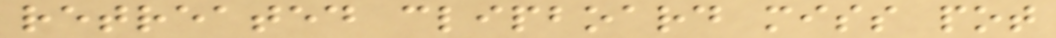retreated clipboard miss pot
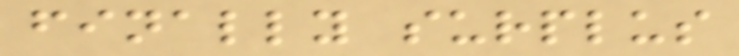finally surplus
